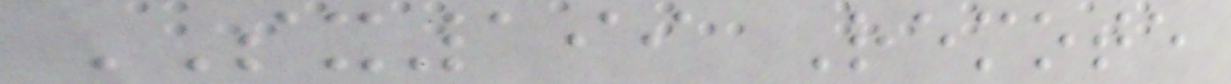SX199 Remote
